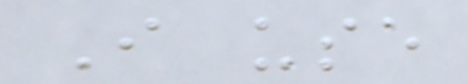I use
